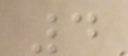4
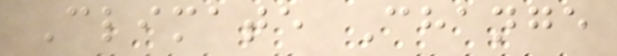Climate Change
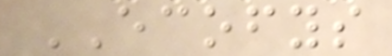ECOFYS
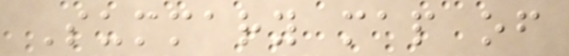Summary map of
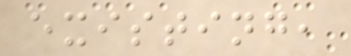existing,
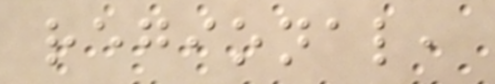regional,
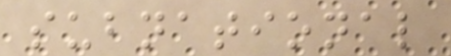subnational
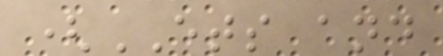(ETS and
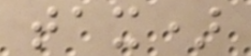tax)
